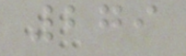279
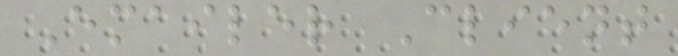Emailer Client
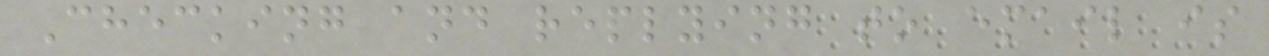Checking and replying to email is
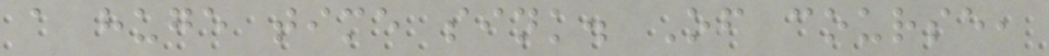a huge time sink. Of course,
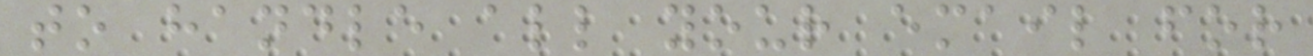to handle all your email for
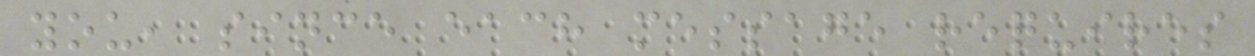you, since each message requires
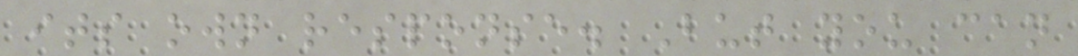its own response. But you can
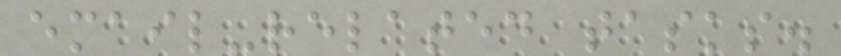email-related tasks.
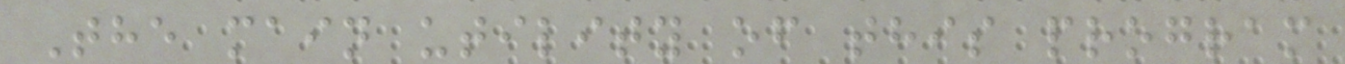The main utility of this program
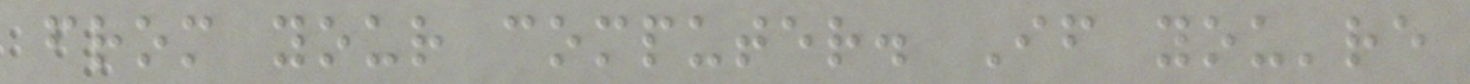from your computer. If you're
